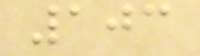103
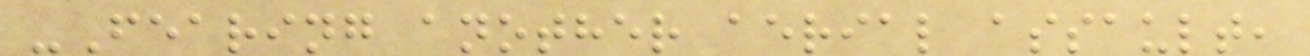-Fearing another aerial assault,
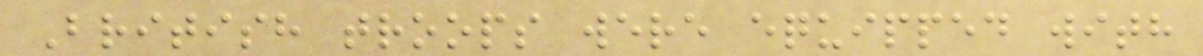British troops were equipped with
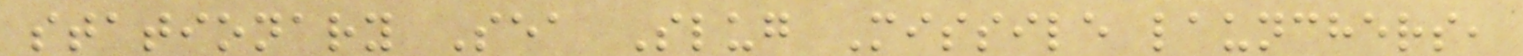stationary Sea Slug Missile launchers,
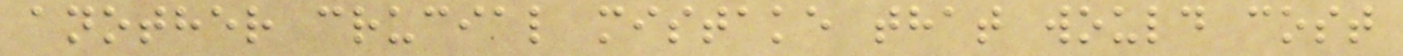another crucial mistake that would cost
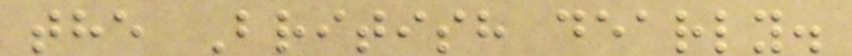the British dearly.
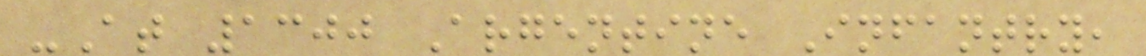-At 1300 Argentine Infantry,
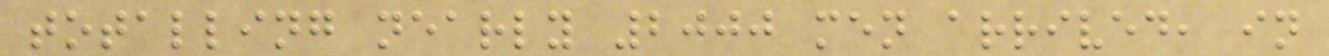totalling nearly 2000 men arrived, in
